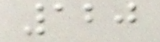120
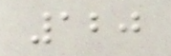120
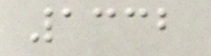1332
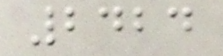2424
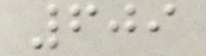609
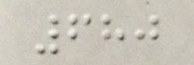680
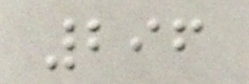296
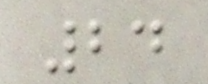24
